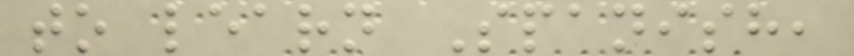to learn Spanish,
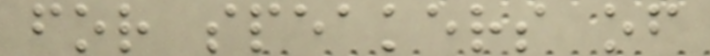for speakers of
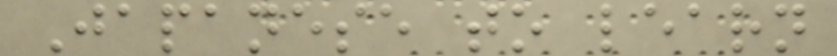Japanese to learn
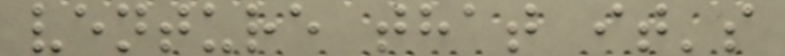venture that it's
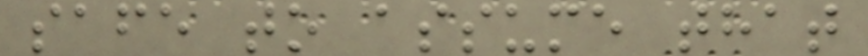safe to assume that
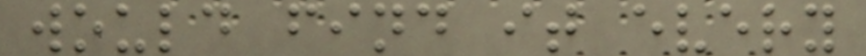would find it every
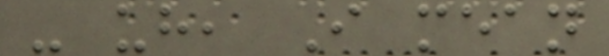- uh, I mean
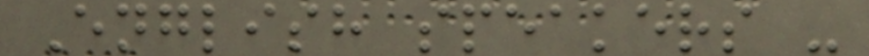English speakers -
